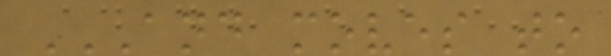AND MOVES TO
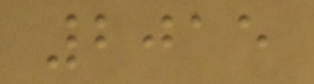2015
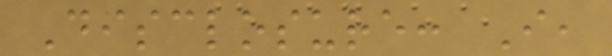Disclosure: I,
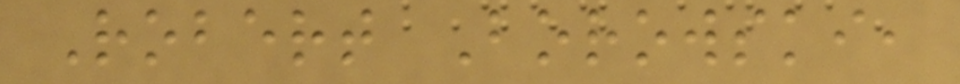Robert Borowski,
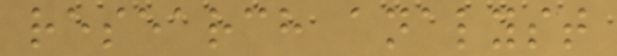research analyst
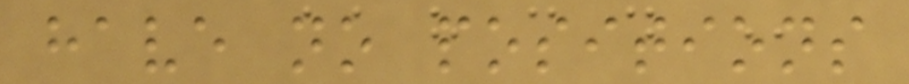have no positions
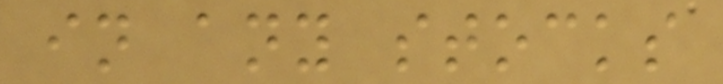in any stocks
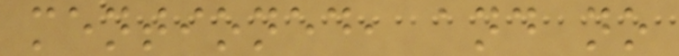mentioned, and no
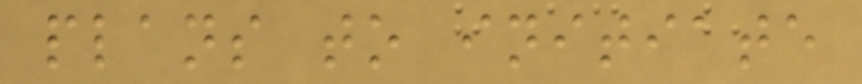plans to initiate
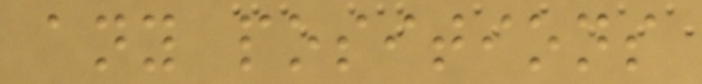any positions
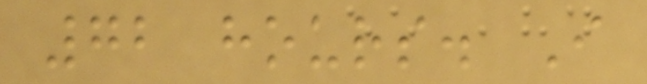72 hours. I
